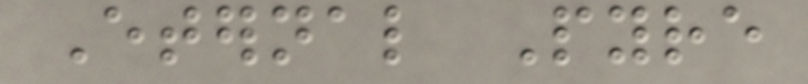Eternal Pyre
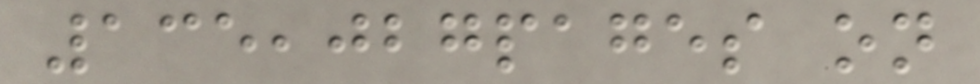135,027pages on
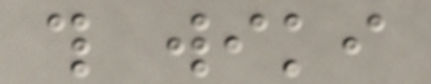this wiki
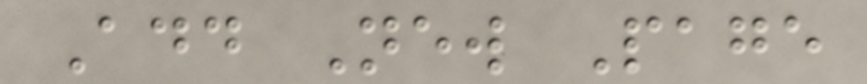Add New Page
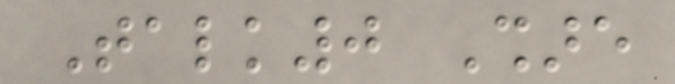Talk0 Share
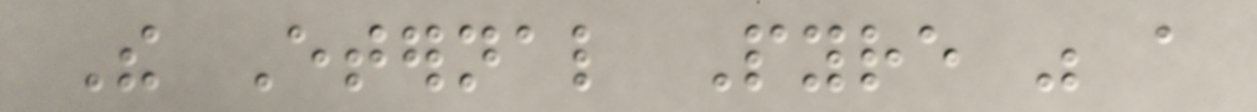The Eternal Pyre was a
